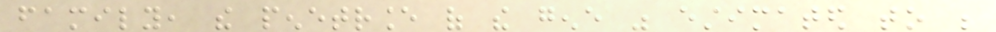family, the penetrance of the gene was estimated to be
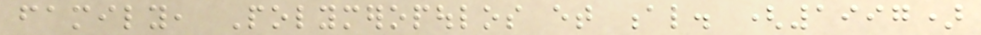family, Polymeropoulos et al. (1997)
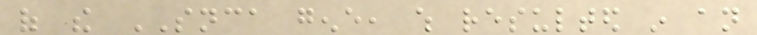of the SNCA gene, which resulted in an
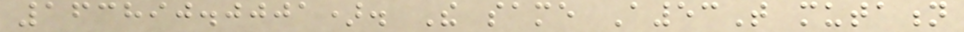163890.0001). The same A53T mutation
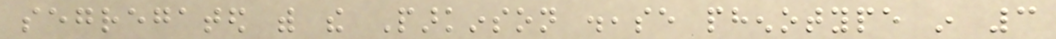segregated with the Parkinson disease phenotype in 3
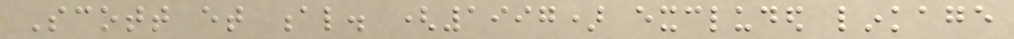Scott et al. (1997) excluded linkage
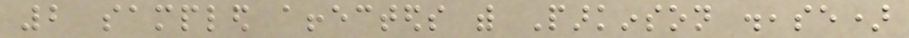2 sampled affecteds with Parkinson disease)
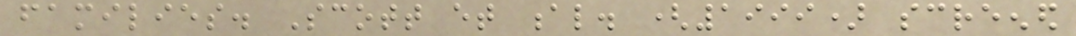families. Scott et al. (1999) screened
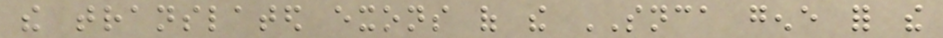the translated exons of the SNCA gene for the
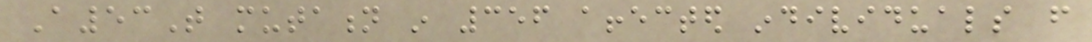A53T mutation in 356 affected individuals from
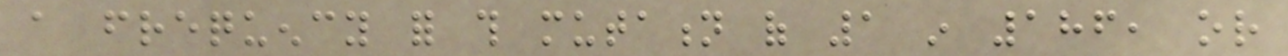a frequency for this mutation of 1 in 186, or
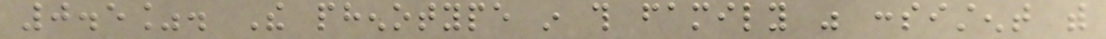0.5%. The phenotype in this family was consistent with
